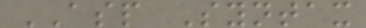ASP Syntax
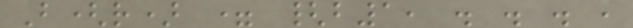B(r) = {b1, . . . ,
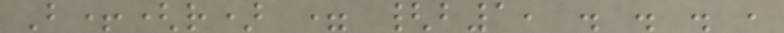B+(r) = {b1, . . . ,
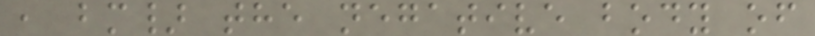, bm} the negative body of
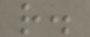r.
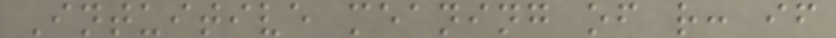Intuitive meaning of r: if
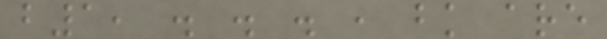b1, . . . , bk are
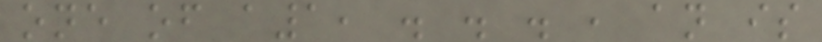one of a1, . . . , an is
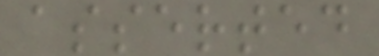asserted
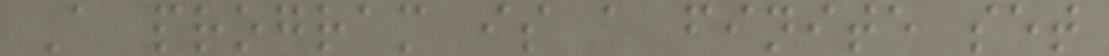A program is a finite set
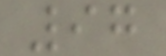97
